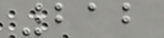212
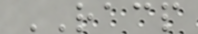RACP
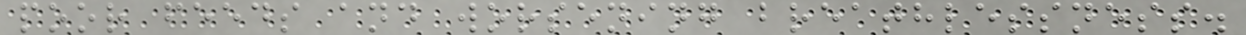poor feeds and worsening breathlessness.
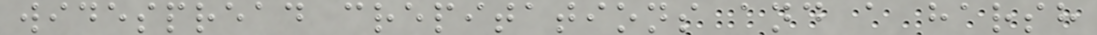widespread crepitations and a harsh
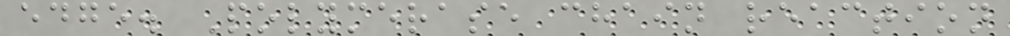edge. Polymerase chain reaction
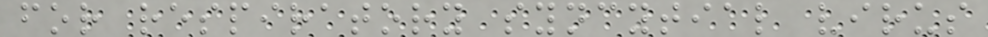for respiratory syncytial virus
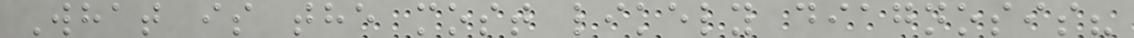What is the most likely diagnosis?
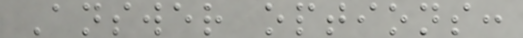Answer options:
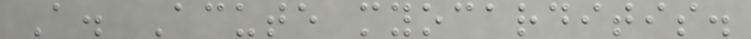A. Acute myocarditis.
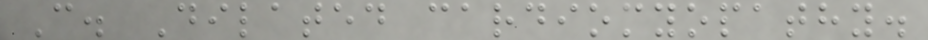C. Dilated cardiomyopathy.
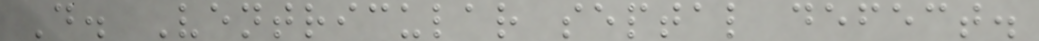D. Ventricular septal defect.
